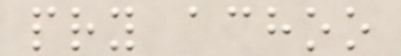pry achoo
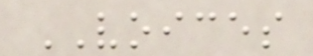VOICES
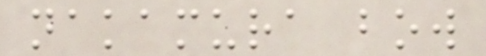nakamura bow
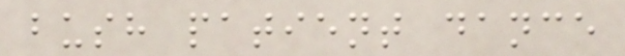bush patient dance
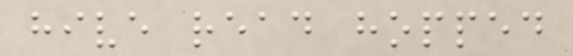hive read hopped
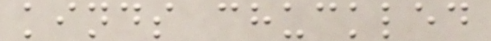kinds chuckled
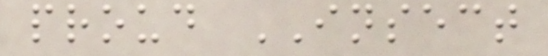proud INSECT
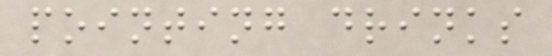pointing drinks
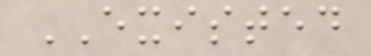EXISTED
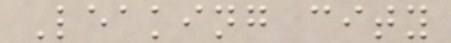Leaking city
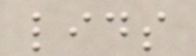lids
